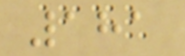181
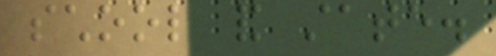school and state.
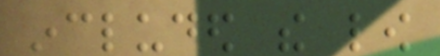included the low
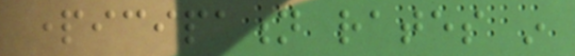participation rates in
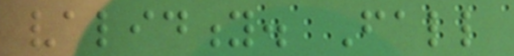validity. Fall
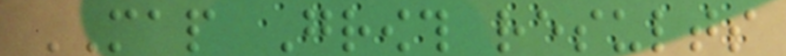MAP Growth results
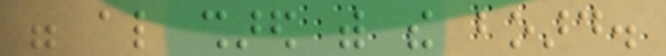were also shared with the board.
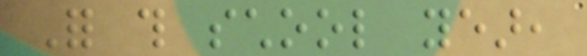For this school year,
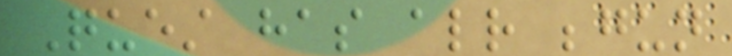Quest has already begun
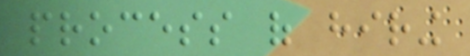process of hiring
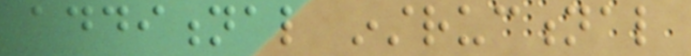additional instructional
